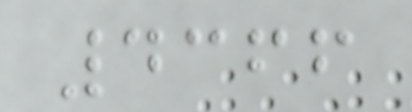4366
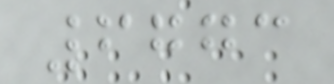6773
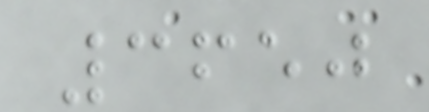3650
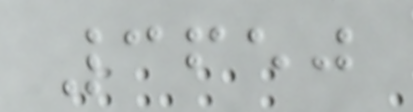3650
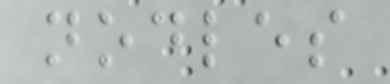nodles
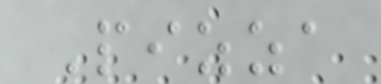Pizza
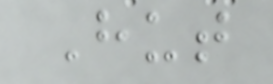Hut
